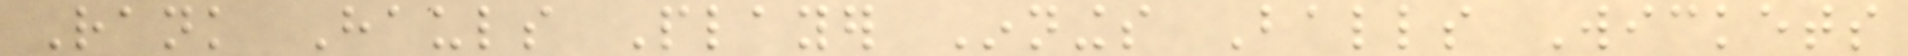Rank Hauls Player Innings Balls Wickets
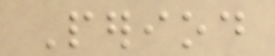Period
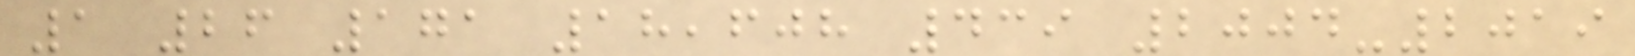1 26 171 18,608 439 2004-2019
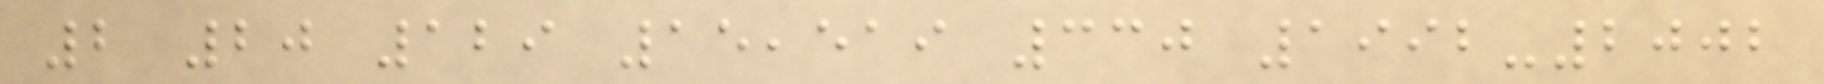2 20 129 15,519 330 1992-2002
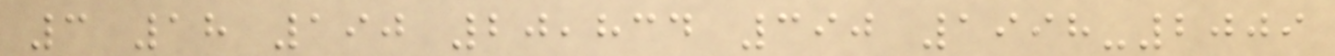3 18 190 20,834 390 1998-2009
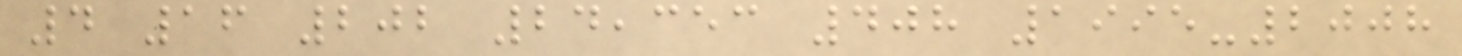4 16 202 24,353 408 1995-2008
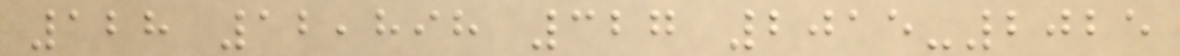128 12,898 327 2015-2025
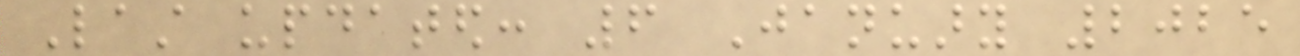Last updated: 6 January 2025
